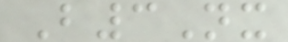B3Nx
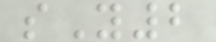sY2
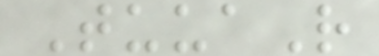TuuaR
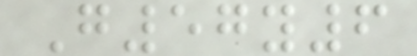G57y6
